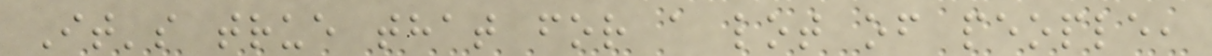It's true that for a lot of people,
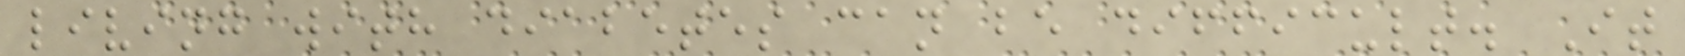living with diabetes can be difficult. It
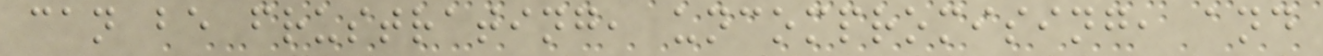can be frustrating, uncompromising, and
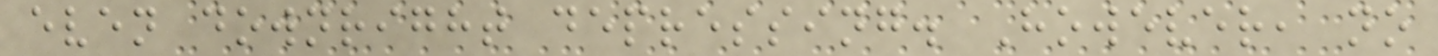even downright depressing. However, no
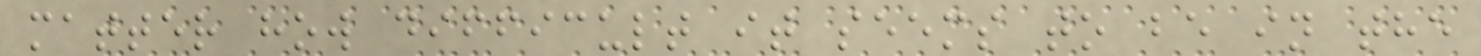matter how difficult it seems to be in the
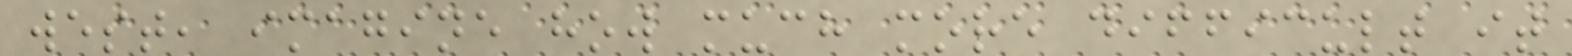west, imagine how much more difficult it
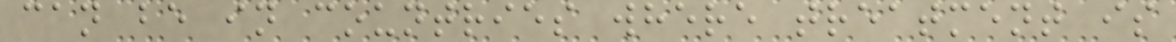can be in countries where treatment is
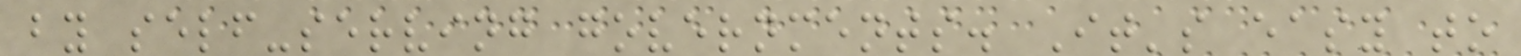by self-serving governments. It's easy to
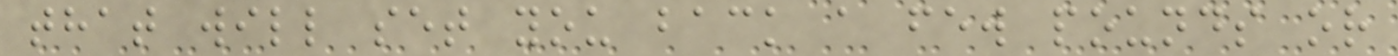that will set you back a few pounds or
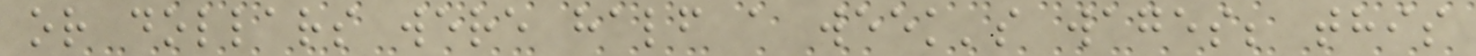or dollars were half a week's wages; this
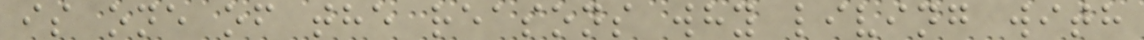is one of the reasons why living with
